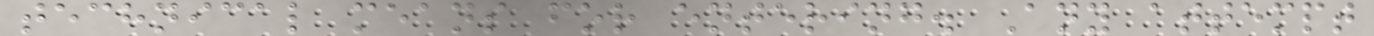technical means for entering. Any attempt
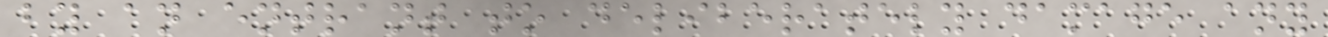by an entrant to deliberately damage any
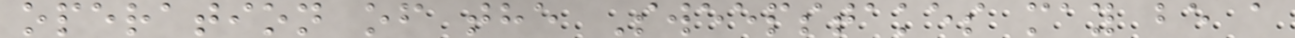operation of the Sweepstakes may be a
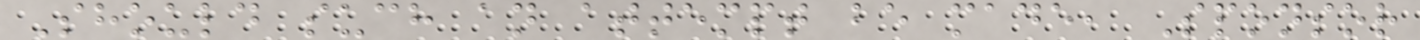Should such an attempt be made, Sponsor
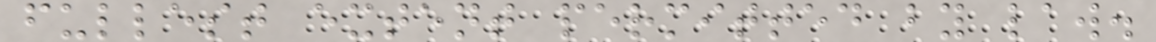fullest extent permitted by law.
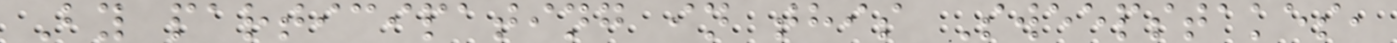By participating in this Sweepstakes,
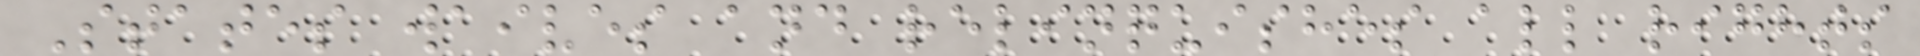States waives and relinquishes all rights
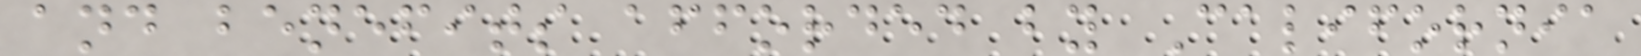and benefits afforded by California
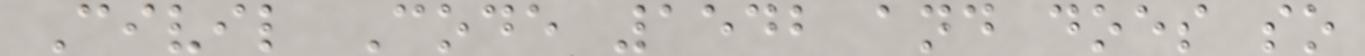Civil Code 1542 and does so
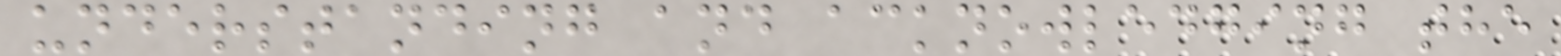understanding and acknowledging the
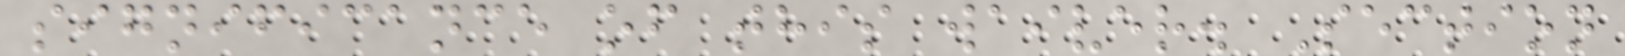significance of this waiver. Section
